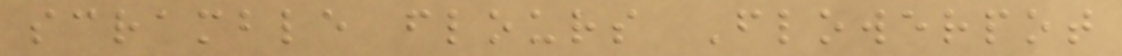scramble flours Flowerpot
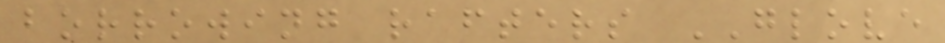borrowing rafters GLOVE
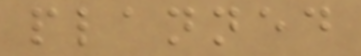planned
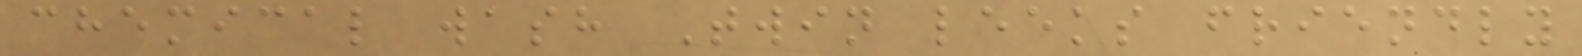chemical wash Twin leeks friendly
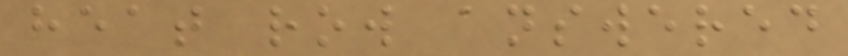heat row answered
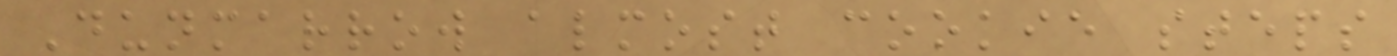Dunmarrow almost cookie steps
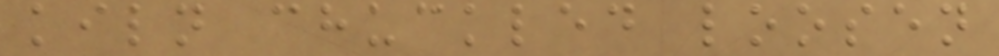kiln chuckled loosen
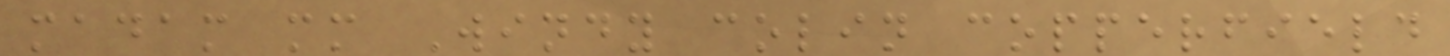madam mm Windy colin copperfield
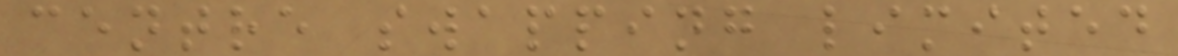centre swapping limited
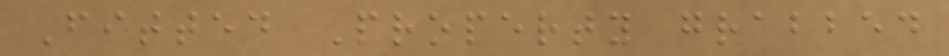Fitted Property grabbed
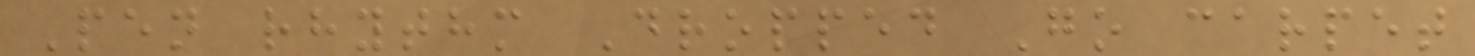Pen rhythm Dropped Go carpet
